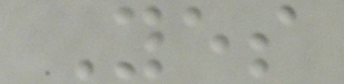Yes
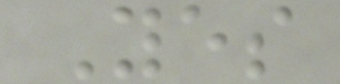Yes
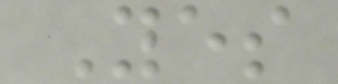Yes
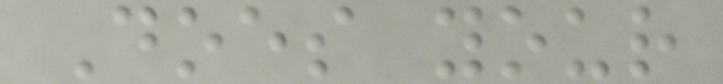Does your
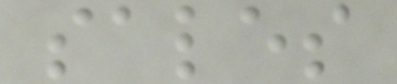sales
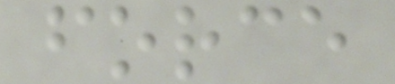force
